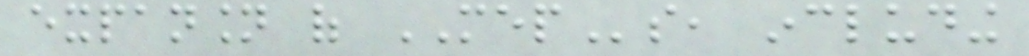expansion of MEPs, including
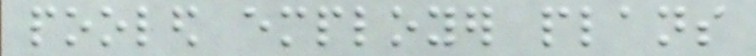pooled employer plans
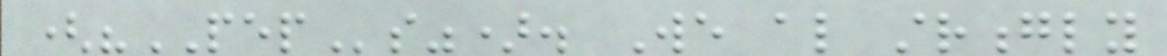("PEPs"). We also strongly
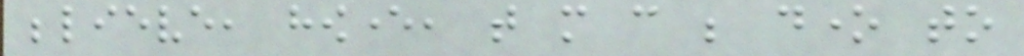believe, however, that more can be done to
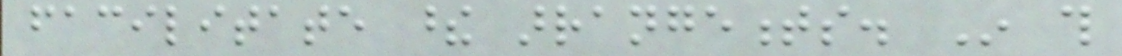facilitate these arrangements. In this
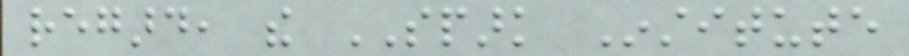regard, the SPARK Institute
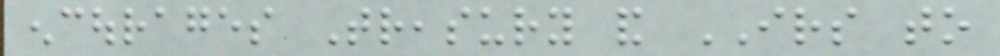encourages Treasury and IRS to
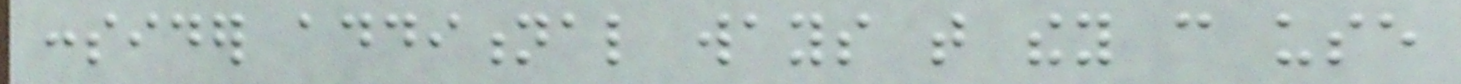consider additional ways that they can use
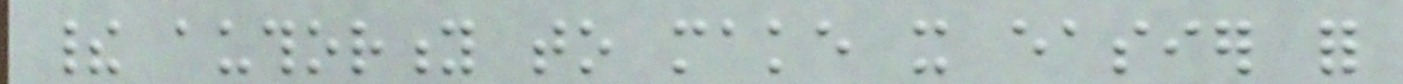their authority to make it easier for
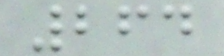264
